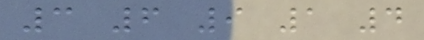3 6 9 1 4
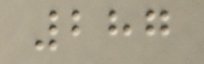287
